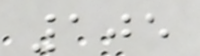105
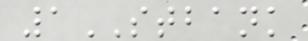1STBANK
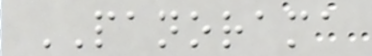PANORAMA
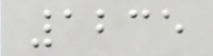1235
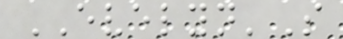EVELYN'S
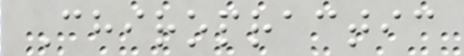Chiropractic
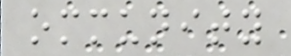ommunity
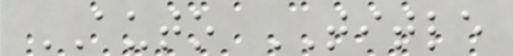AUTO TITLE
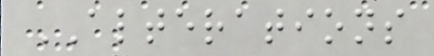ALTERATIONS
